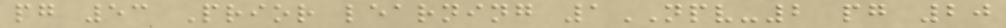pg 53 Prior learning 1NPV-2 pg 20
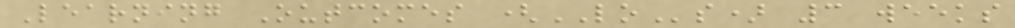Learning Outcomes (LOs) 3 weeks
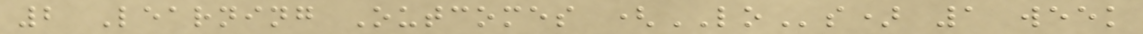2 Learning Outcomes (LOs) 1 week
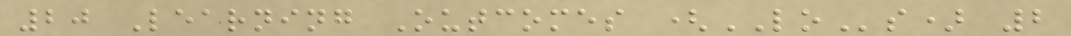20 Learning Outcomes (LOs) 2
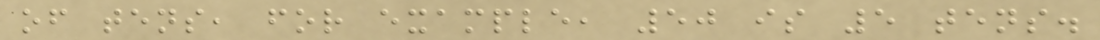of tens, for example, 50 is 5 tens.
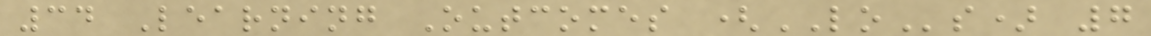34 Learning Outcomes (LOs) 7
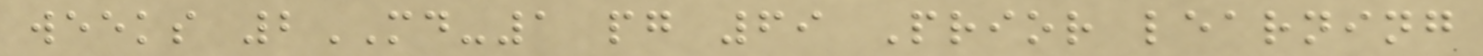weeks 2MD-1 pg 69 Prior learning
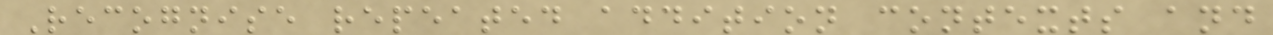Recognise repeated addition contexts and
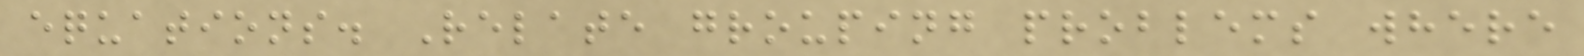equations. Relate grouping problems where
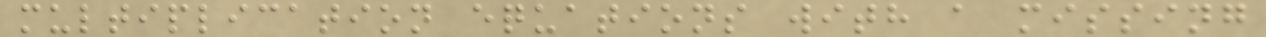multiplication equations with a missing
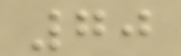70
